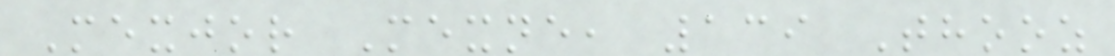Mexjor Mexne, 139 Thooz
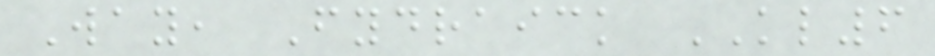Way, Fydraick KL6
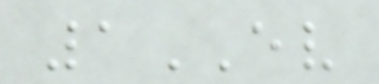1EV
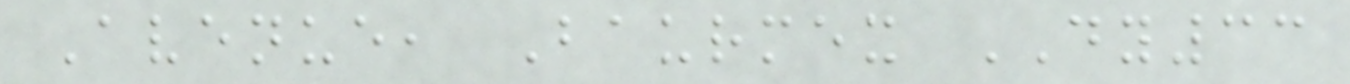Avenue, Baurmex DY33
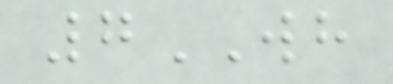7WH
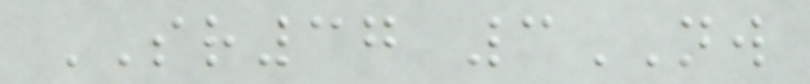SR37 3NW
